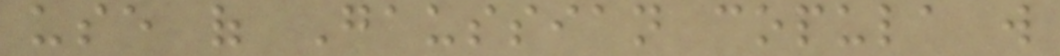use of Gaussian copula will
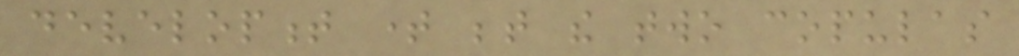development time between the two copulas
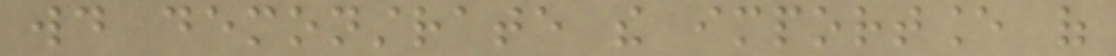would demonstrate the importance of
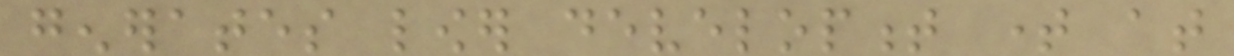generates lower development time at
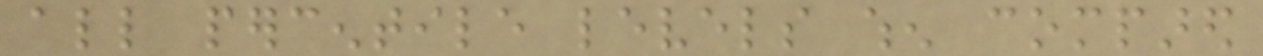all percentile levels when compared
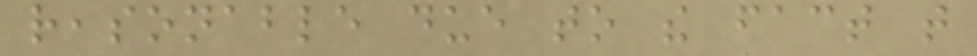reasonable due to the fact that
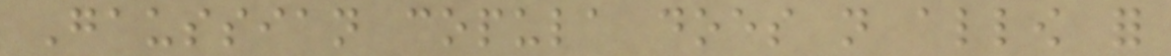Gaussian copula does not allow for
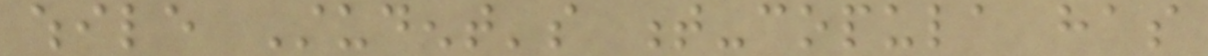while Student's t-copula has
